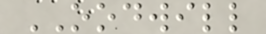OODWILL
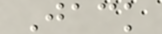Jack
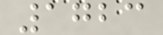1723
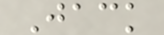Jack
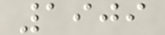1909
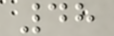48
